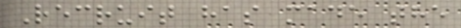Recruit has made the
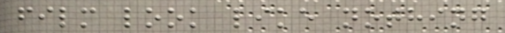film look like nothing
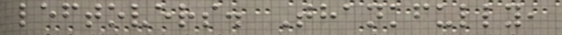leftovers. Thankfully,
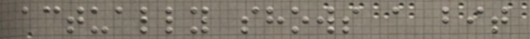actually shows a bit
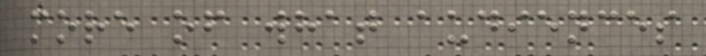more of what audiences
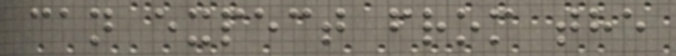can expect from the
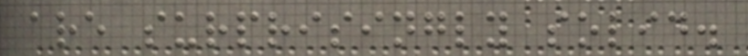are surprisingly solid.
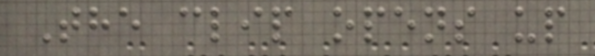The clip opens up
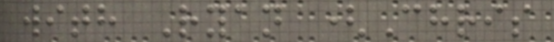with Ryan (Chris
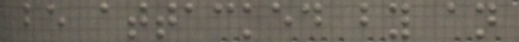be attacked by an
